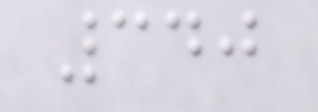340
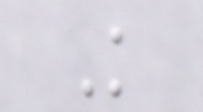K
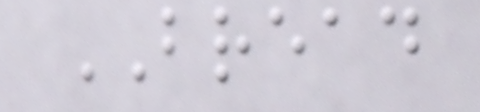BREAD
